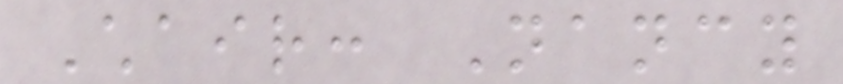Chair: Nancy
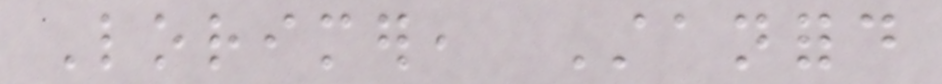Lorimer, Stanford
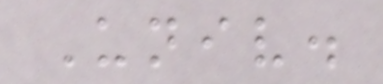Univ.
